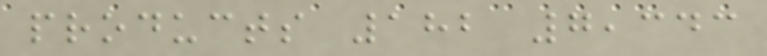products 182 7,343
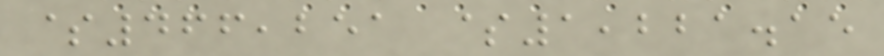$466,251 $1,221.15
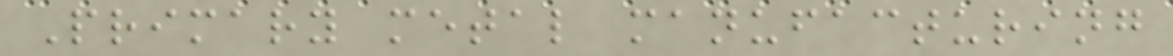Primary metal manufacturing
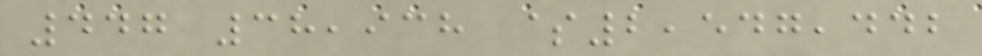447 38,938 $2,547,442
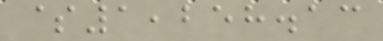$1,258.13
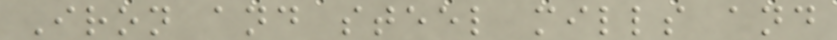Iron and steel mills and
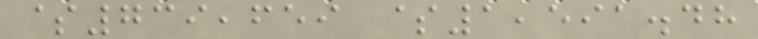$739,659 $1,591.48
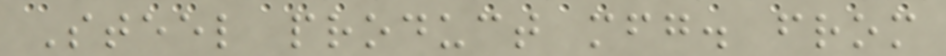Steel product mfg. from
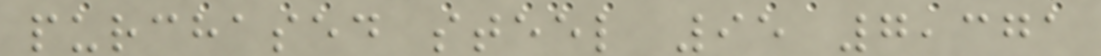purchased steel 95 7,371
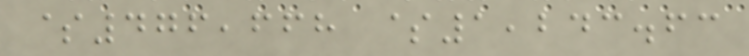$476,668 $1,243.63
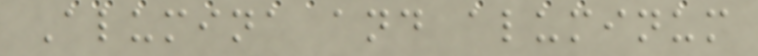Alumina and aluminum
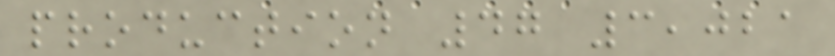production 47 3,021
